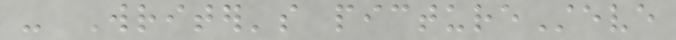- Writer's pictureSteve
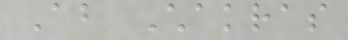About Chakras
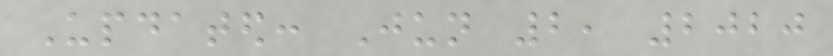Updated: Jun 2, 2020
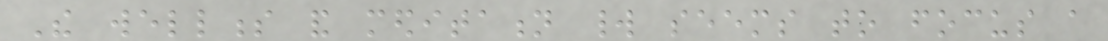The wellness and meditation world seems to focus a
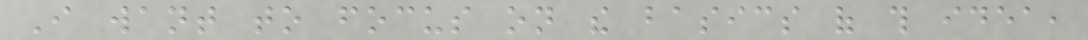I want to focus on the basics of this idea,
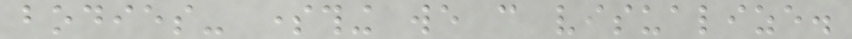bodies- something we can visualize.
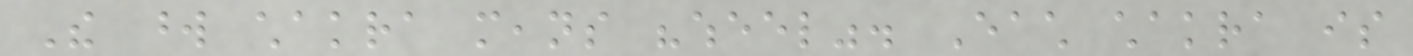The word chakra means "wheel". Each chakra is
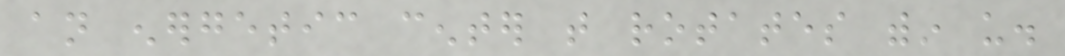an energetic center that rotates within us.
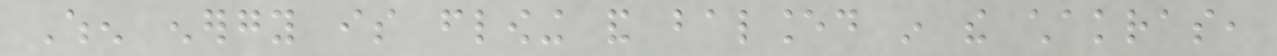When energy is flowing and balanced in the chakras,
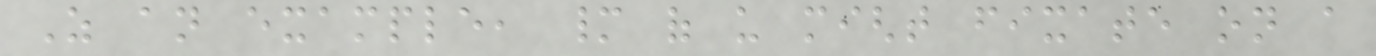As an example, many of us might fixate on a
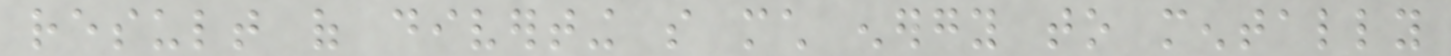result of diverting so much energy to mentally
